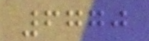6770
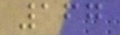167
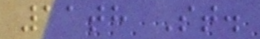11th St.
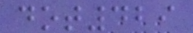dot429
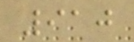910
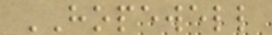HOPEWELL
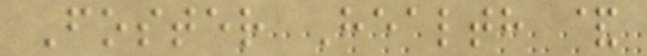Foster Health &
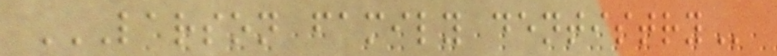LARSON FAMILY DENTISTRY
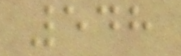548
